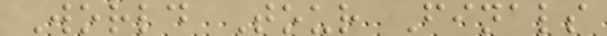World Tour Finals
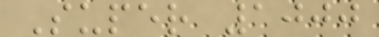Super 1000
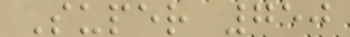Super 750
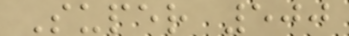Super 500
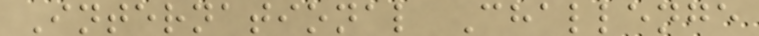International Challenge
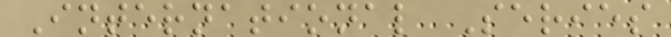International Series
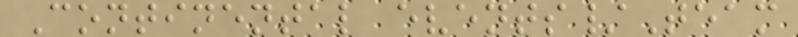Continental events/Team
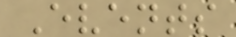Events
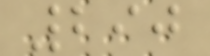290
